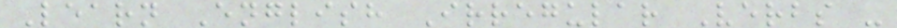Learn English Irregular Verbs -
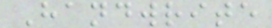Handwrite
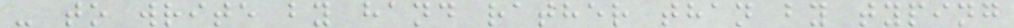- to write by hand rather than by typing
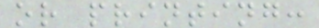or printing:
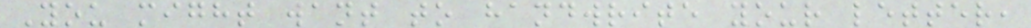You might want to handwrite your letter,
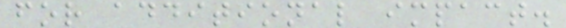for additional impact.
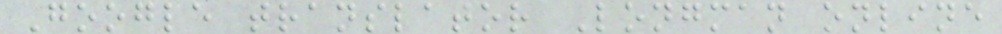Google translator Longman online
